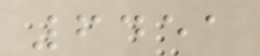6451
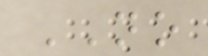NO
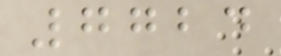7724
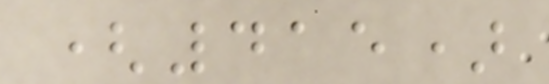(415)
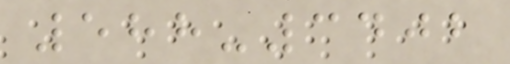588-3402
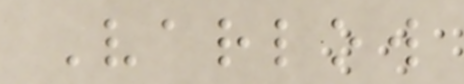Varlow
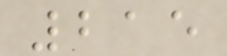215
